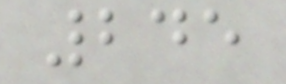245
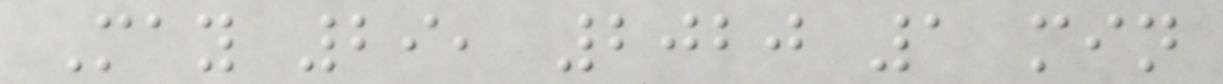May 29, 2020 1 min
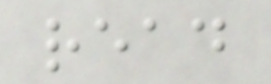read
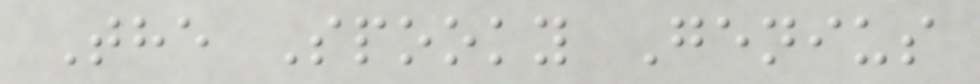The Spooky Genius
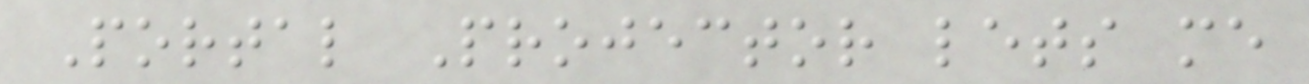Portal Projector lets me
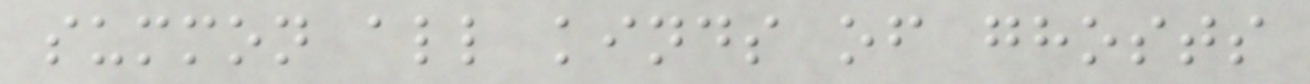summon all kinds of ghosts
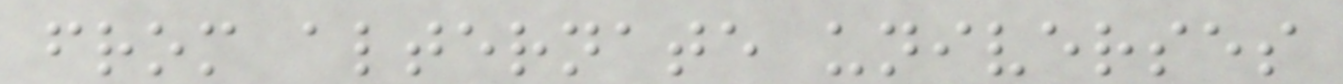from alternate universes
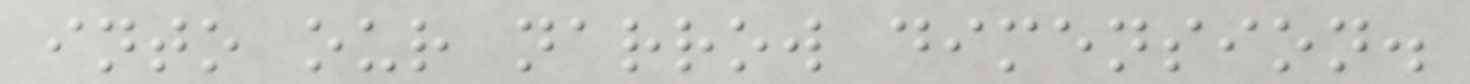into our narrow dimension.
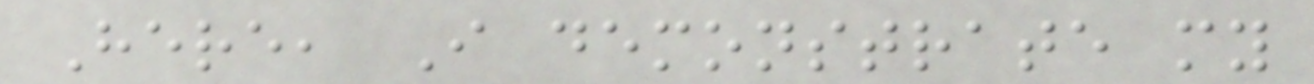Here, I demonstrate my
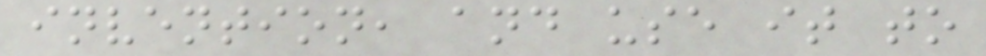invention, and use it to
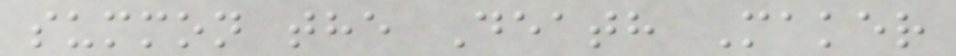summon the Death Maker
